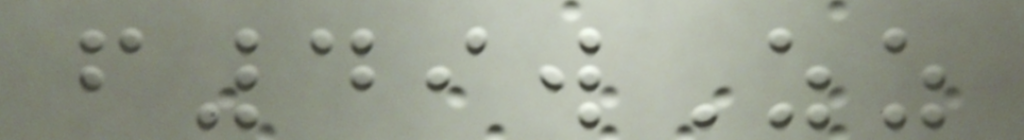f49wZz
